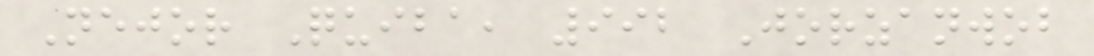Nejor Quiba, 992 Jorzanwob
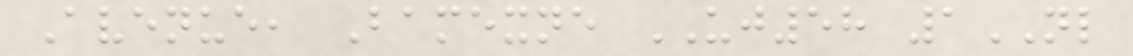Avenue, Bamexne UJ58 1NL
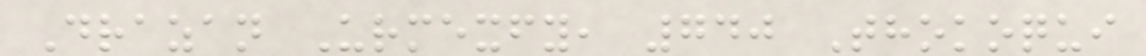Drazan Urmexfy, 740 Thokoqui
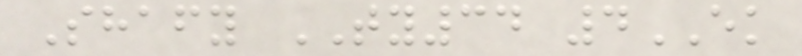Shafy TY34 4EK
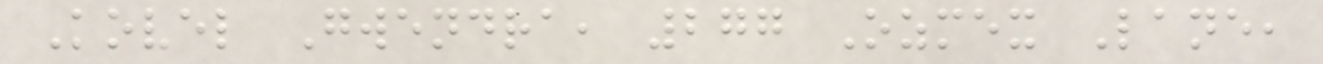Kovel Gwendra, 277 Ozmex Lane,
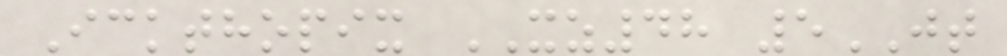Ickthopix XZ48 5JT
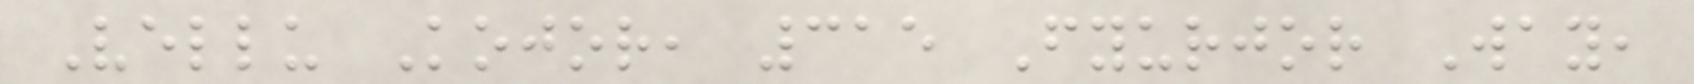Vellu Kojor, 315 Fyurjor Way,
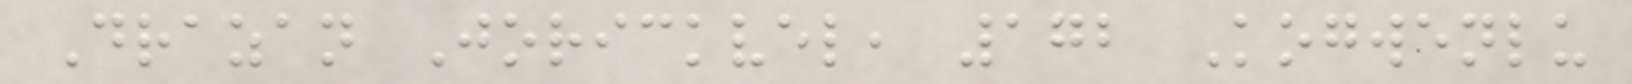Drazan Jorickvel, 172 Kogwenlu
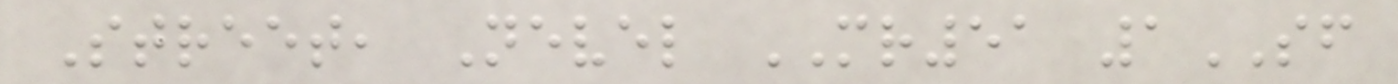Street, Nevel MR51 1SF
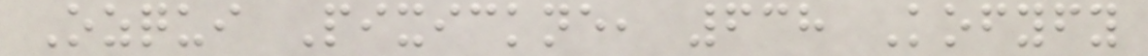Ozqui Pixickne, 638 Kofyfy
